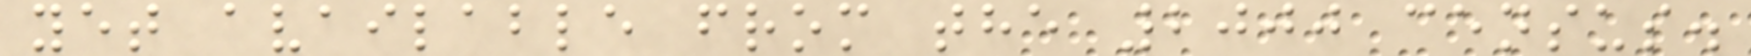yet available from the 2000 census.
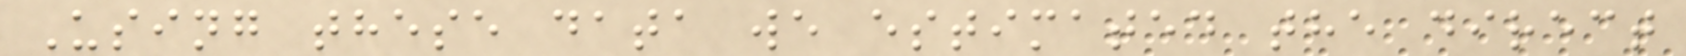Using these data we estimated the direct
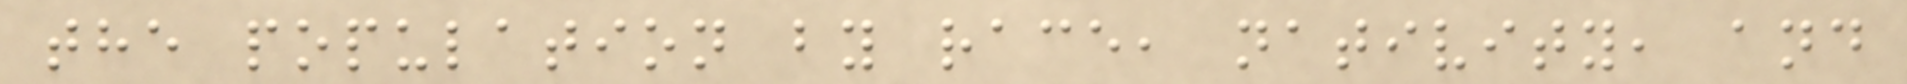the population by race, nativity, and
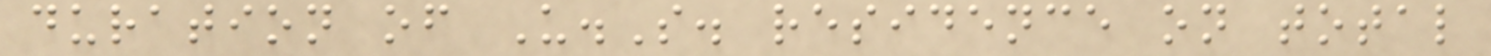duration of U.S. residence on total
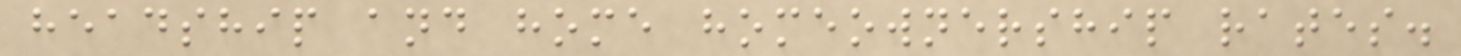headship and home homeownership rates.
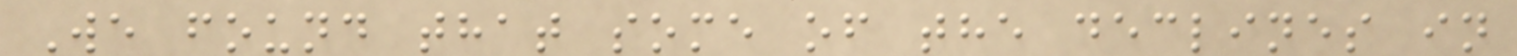We found that some of the declines in
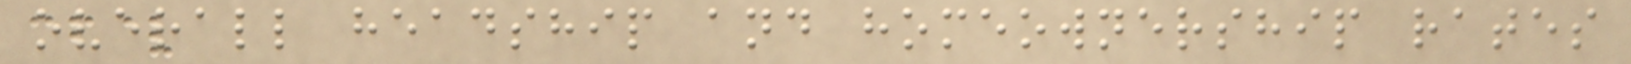overall headship and homeownership rates
